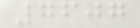7607
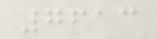7613
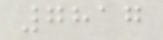7817
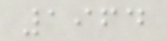1964
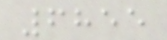6855
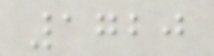1720
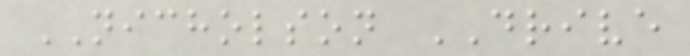NICHOLSON DRIVE
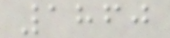1860
